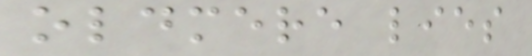oldmere lies
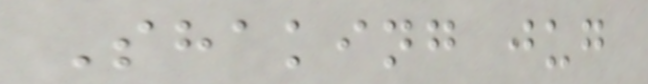Shaking jug
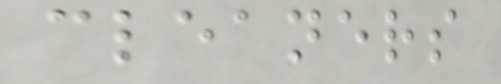cleaners
